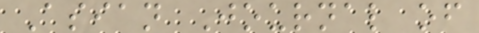Asian Journal of
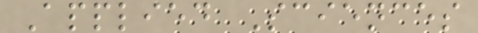Applied Sciences
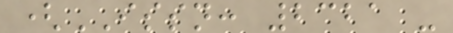(ISSN: 2321 -
